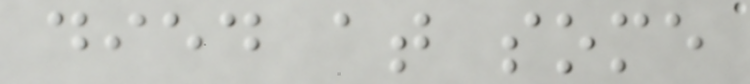died at some
